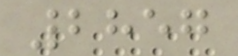2857
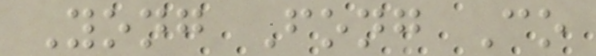Yong Fong Co
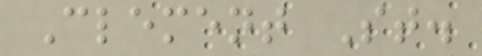Clement St.
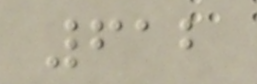612
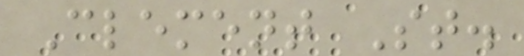Clement St.
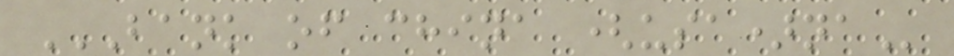BANK OF CHINA (USA)NA
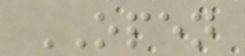OPEN
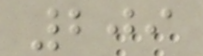209
